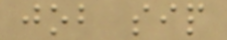job sip
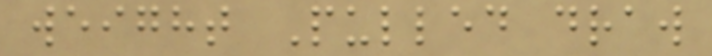weight Pulled draw
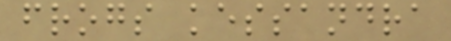frogs kessandra
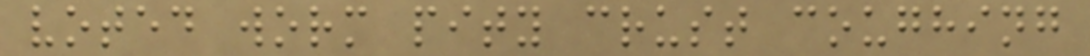voted worm pity crust coughing
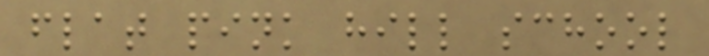flat pink hill school
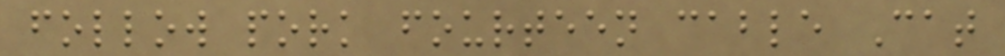follow pork fourteen cable Cat
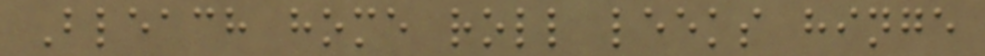Bleach home roll leeks hinge
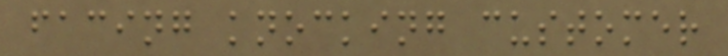facing knocking customer
